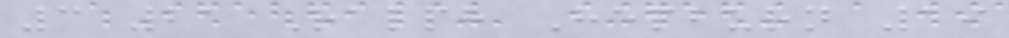3 21 Ralph Hepburn 19
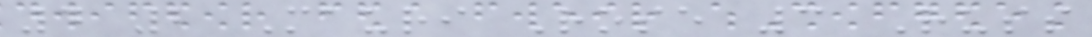4 2 Mauri Rose 3 Russ
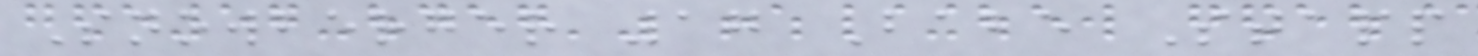Snowberger 17 Babe Stapp
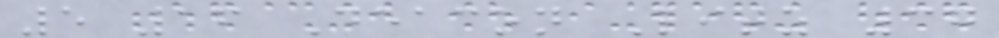5 16 Deacon Litz 37
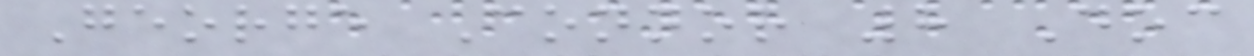George Connor 8 Doc
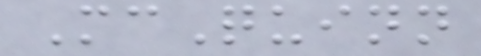McQuinn
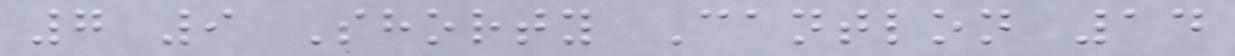7 9 Shorty Cantlon 14
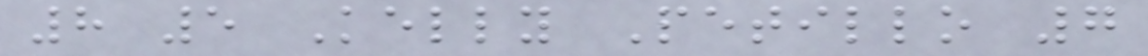8 5 Kelly Petillo 7
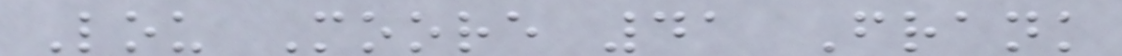Lou Moore 41 Frank
